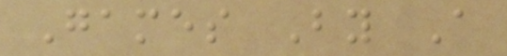Games By A
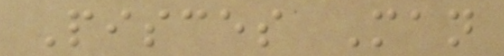Pisces Man
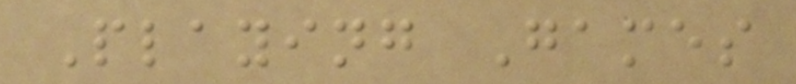Playing Games
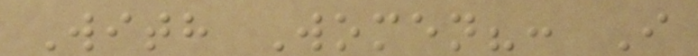With Women?: I
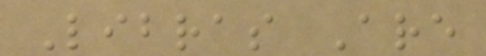Libras Are
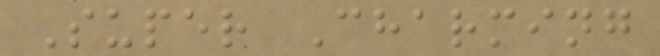Super Charming
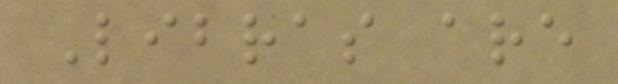Libras are
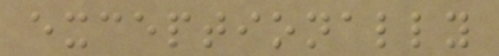exceptionally
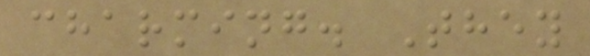charming. They
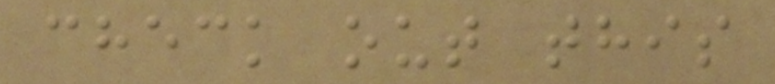check out this
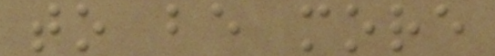to be more
